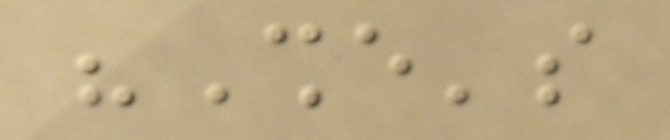"She's
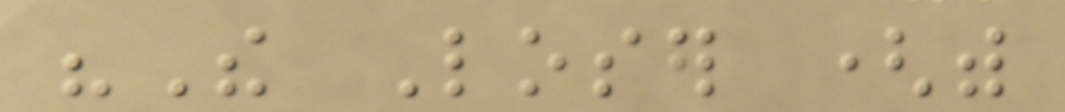"The Loser (with
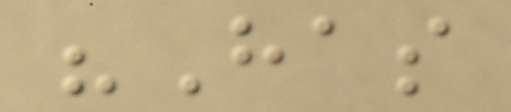"Has
